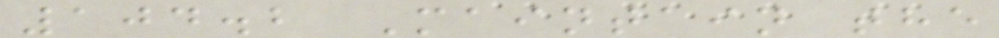104.2 Maintain the
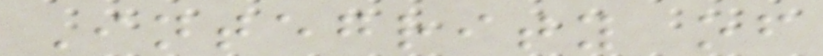Integrity of
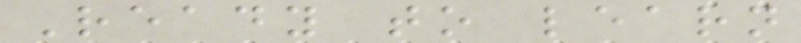Ready to learn
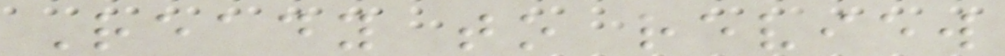Ready to review
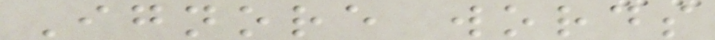Ignore words
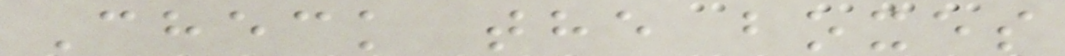Check the boxes
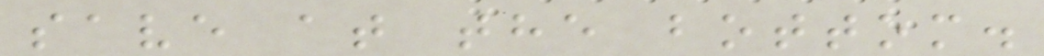save at the bottom.
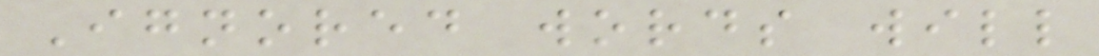Ignored words will
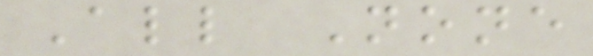All None
